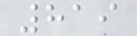819
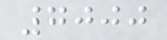7000
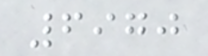6970
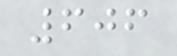606
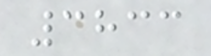3833
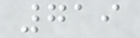719
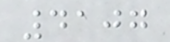4107
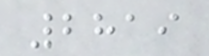2819
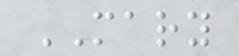MARY
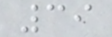39
